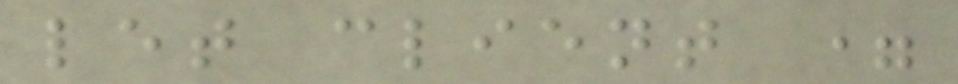let client =
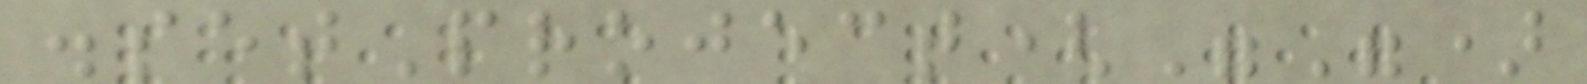.setProject("")
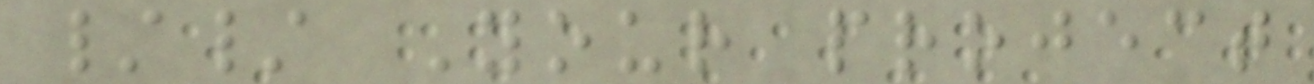// Your project
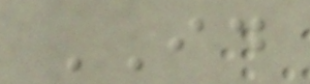ID
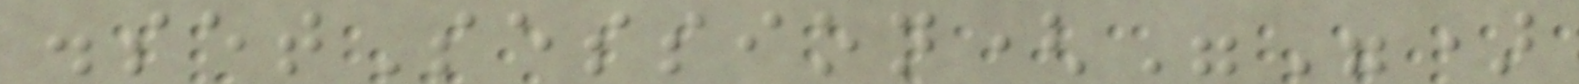.setSession("")
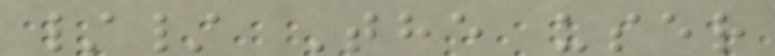// The user
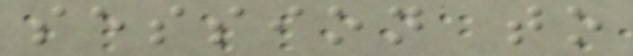session to
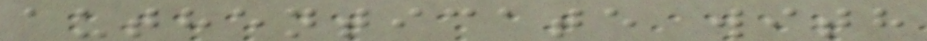authenticate with
